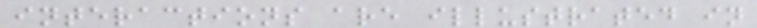interactions are illustrated in
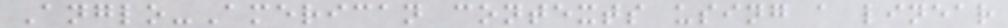Anglo-American contexts using a linear
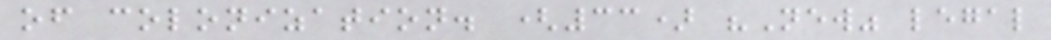of colonization. (33) "New" legal
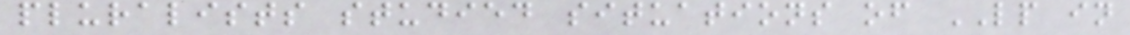pluralists studied situations of LP in
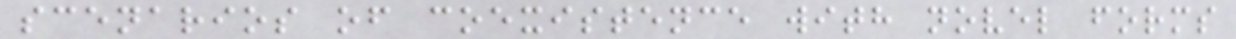scenarios of coexistence with novel forms
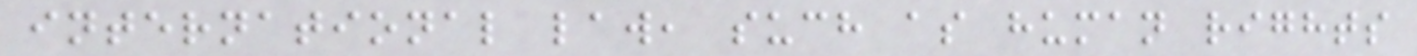international law, such as human rights
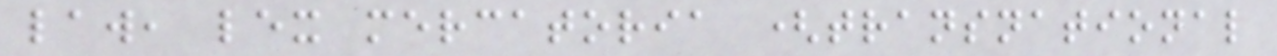law, lex mercatoria (transnational
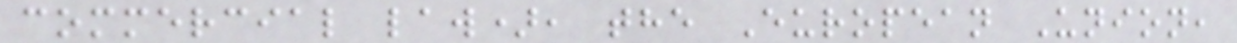commercial law), the European Union,
